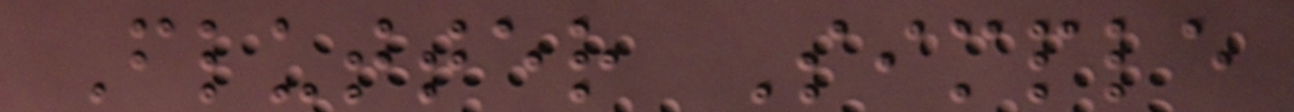Flutter Simple
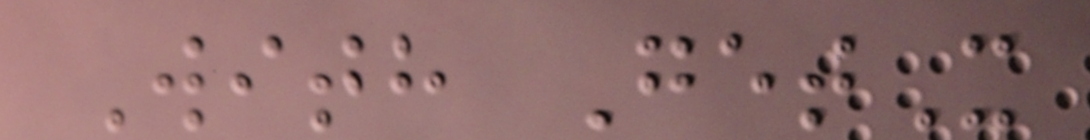With GetX
